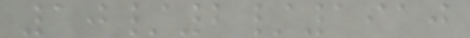10/2/1910
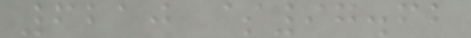6210 $97.62
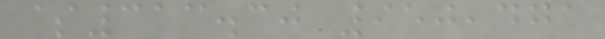$313.30 950,471
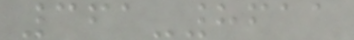361-8611
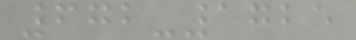672-1725
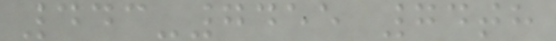443-7455 74th
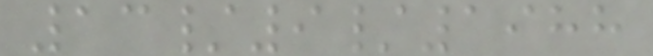13/9/1988
